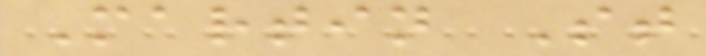Martin St
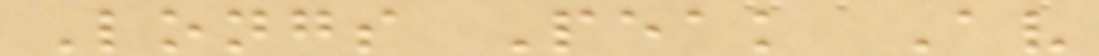Longs Peak Av
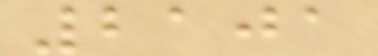2101
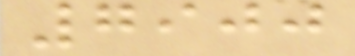7900
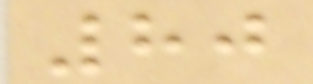80
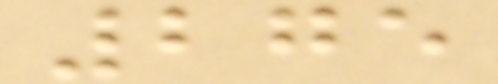275
